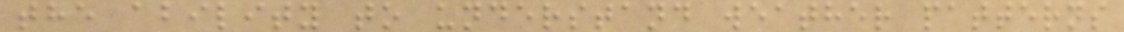the ability to understand weather patterns
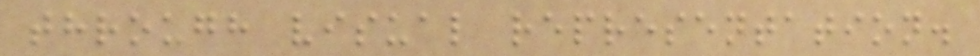through visual representation.
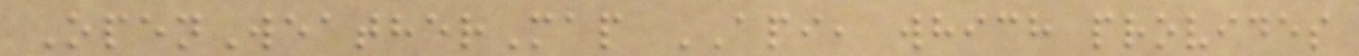OpenWeatherMap API, which provides
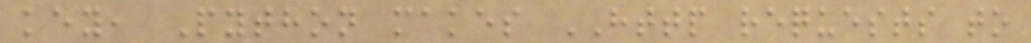key, Python makes HTTP requests to
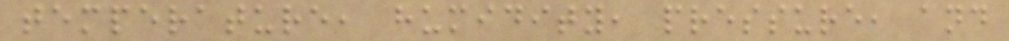temperature, humidity, pressure, and
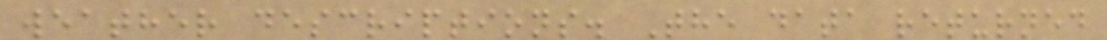weather descriptions. The data returned
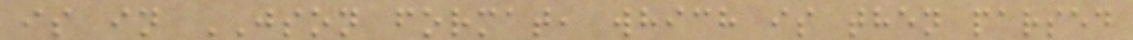is in JSON format, which is then parsed
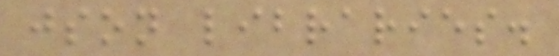json libraries.
